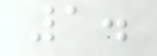1.
